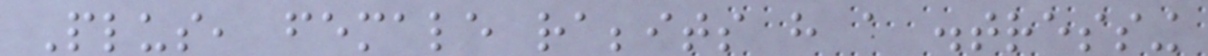Plus, female rabbits have a distressing
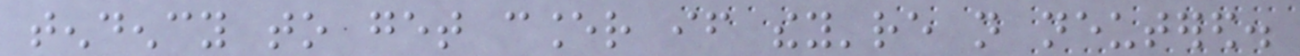tendency to get cancer if they're not neutered.
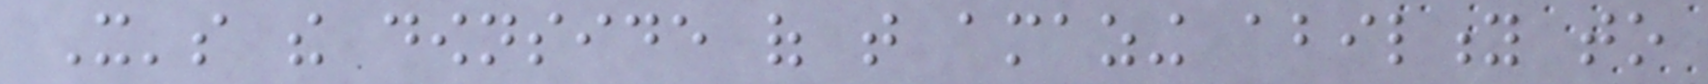It's the downside of that amazing ability to
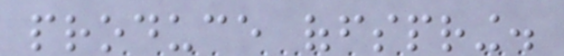produce offspring.
